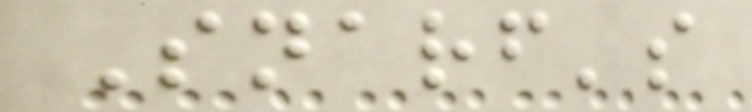Snarf's
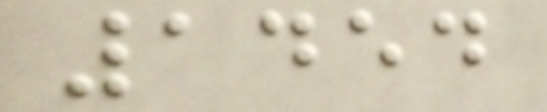1454
